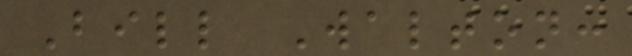Bill Walton:
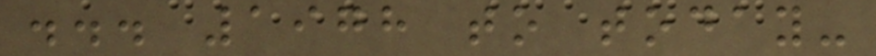... 1978 to today-
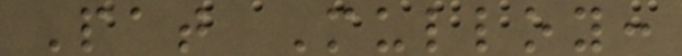Pat Mulloy:
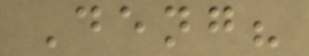Deng?
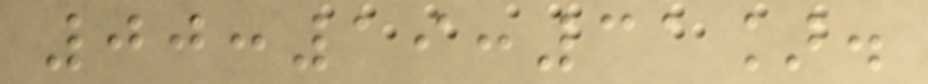00:19:31].
